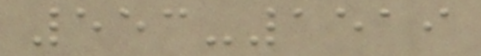553-1519
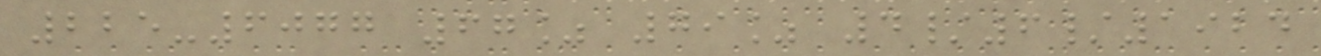225-6077 67% 79% 4/6/1924
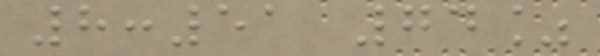8:51 74%
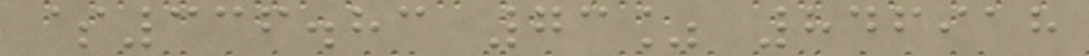$336.83 73% 846918
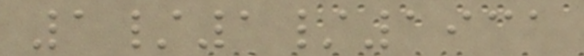1/1/1931
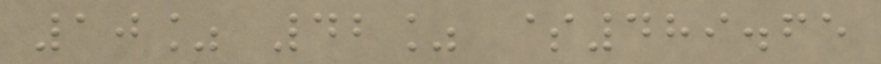10% 42% $489.65
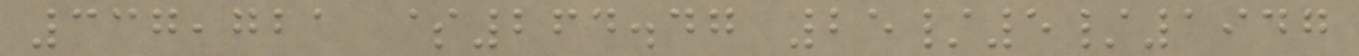337,721 $264.47 25/5/1947
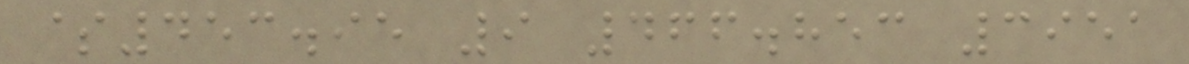$453.95 9 466.853 3951
